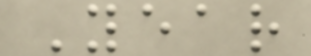Year
